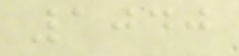1040
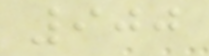900
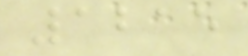1215
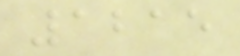1215
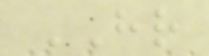HR
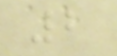2
